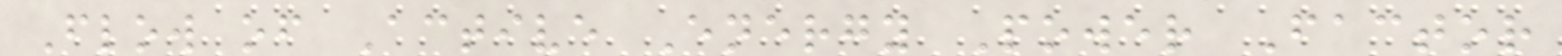Flow of Active Energy Power Factor
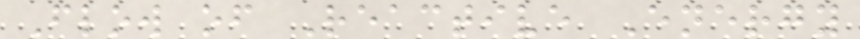Flow of Reactive Energy
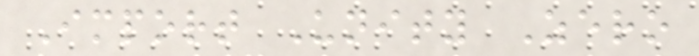Import Unity Zero
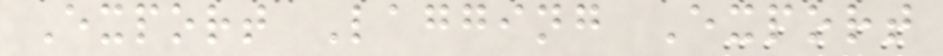Export Lagging Export
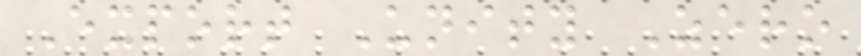Export Unity Zero
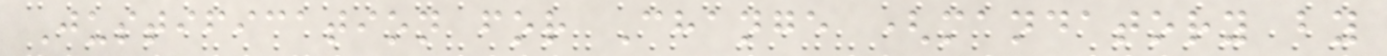Justification for Change (mandatory by
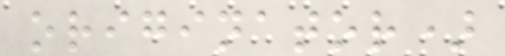originator)
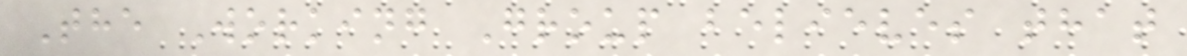The Working Group believes that
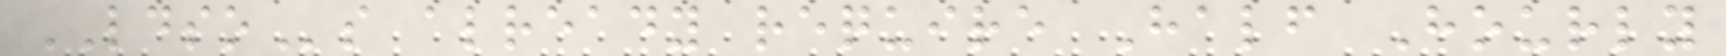LDSOs already require Half Hourly
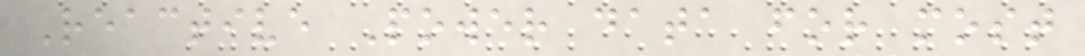Reactive Power data for most
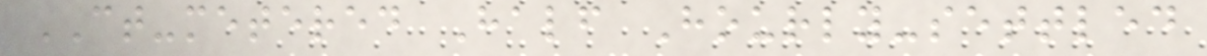CT-metered Half Hourly-settled
